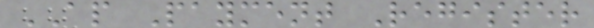AP Payment Register
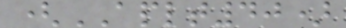(APLT40)
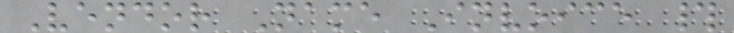Vendor Name Invoice #
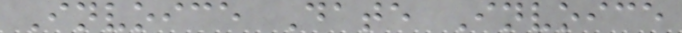Invoice Date Invoice
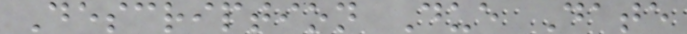Description Due Date
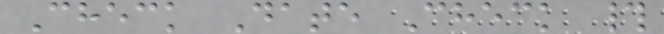Check Date Check #
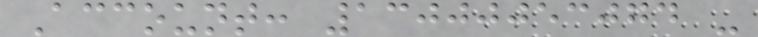Account: 13000053074 -
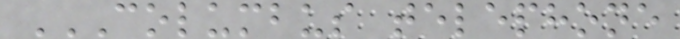COLUMBUS TELEPHONE
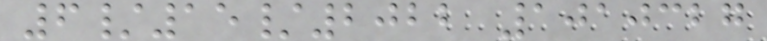6/15/2022 1010327
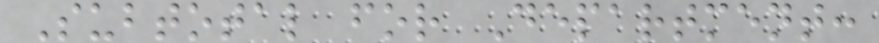Subtotal for Department:
